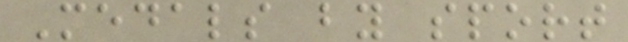Medals by sport
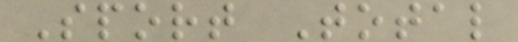Sport Total
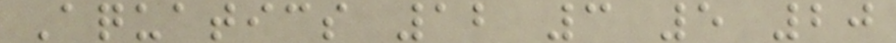Aquatics 12 3 5 20
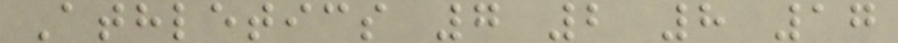Athletics 7 2 8 17
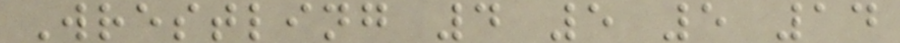Wrestling 4 5 5 14
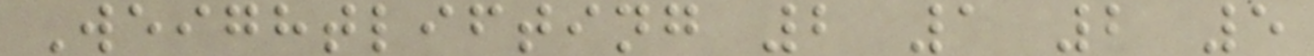Weightlifting 2 1 2 5
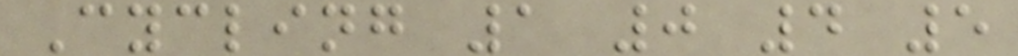Cycling 1 0 4 5
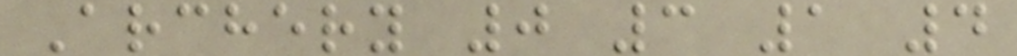Archery 0 3 1 4
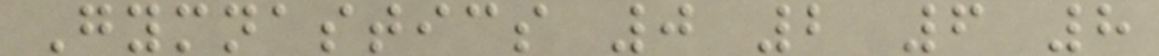Gymnastics 0 2 6 8
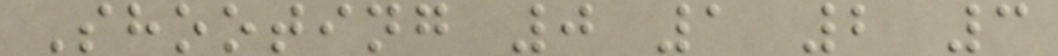Shooting 0 1 2 3
